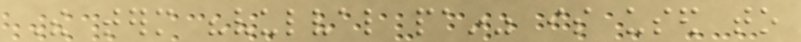The term "vulval pain" is used to
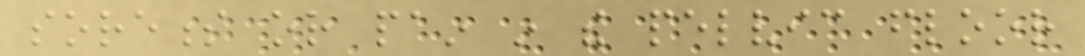soreness or pain in the pelvic floor
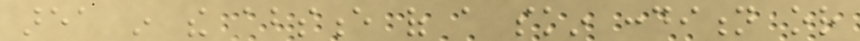area in the absence of a skin condition or
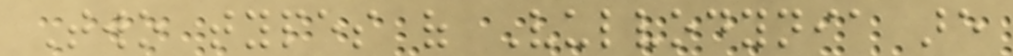Two types of Vulvodynia are
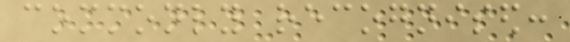commonly recognised:
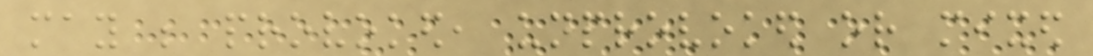may be provoked, unprovoked or mixed
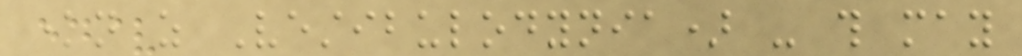known as Vestibulodynia) - this may
